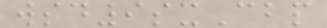wsd9sxCbp
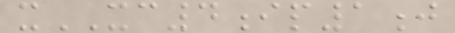xXC4ip1j
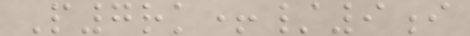P7rk+/9i
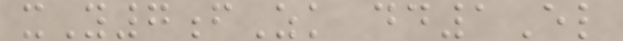xY7fZk dd1El
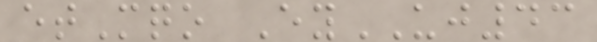etMqo EyUJ43
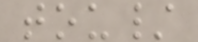tou/
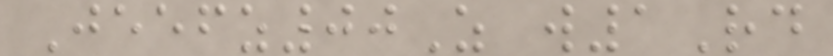Jeefz00Z w1Rd
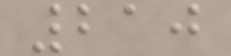210
